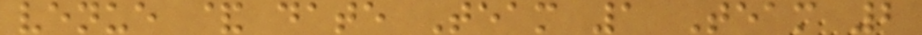venue & date Team 1 Team 2
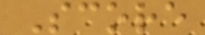Score
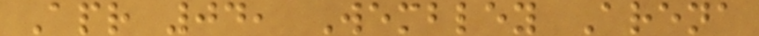Apr 04, Wembley Arena
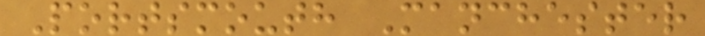Portsmouth Manchester
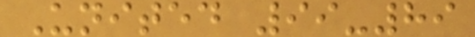United 99-89
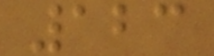123
